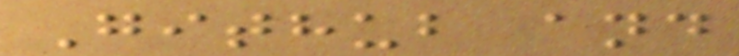Github and
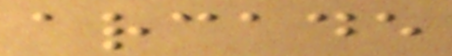arcade
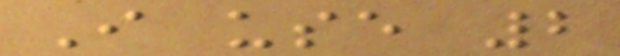I use 2
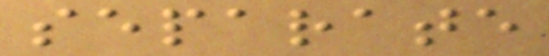separate
